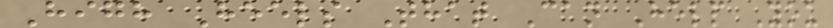High Heels That Can Help You
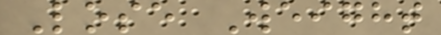Lose Weight
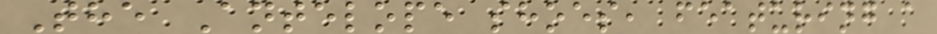The Antelope shoes, featuring a
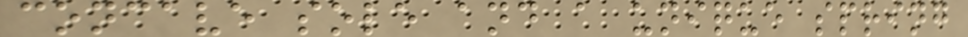concave sole and a unique spring
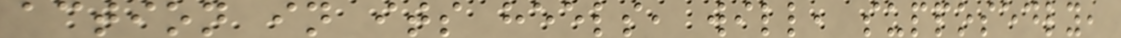action in its heels, will, supposedly,
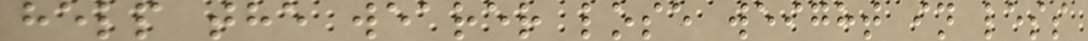help the wearer lose weight in less
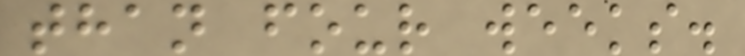than four weeks.
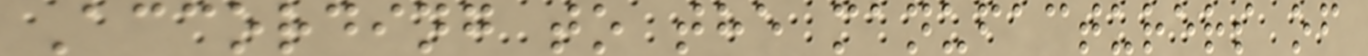According to the manufacturers of
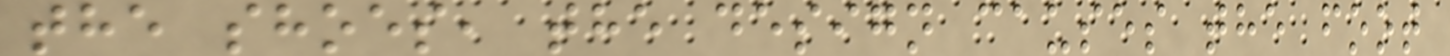the shoes, the design causes the foot
